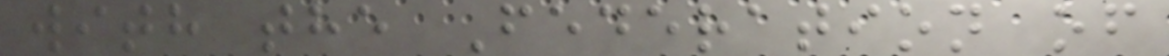with the Federation of
